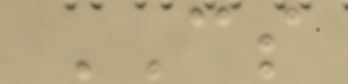CS
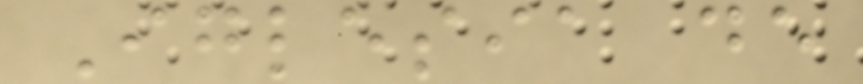Iglesia de
